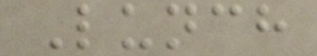Lunch
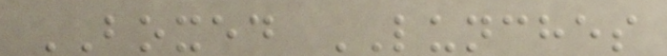BOXED LUNCHES
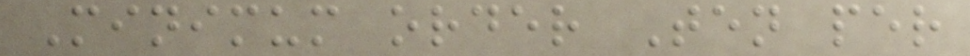Minimum order Ten per
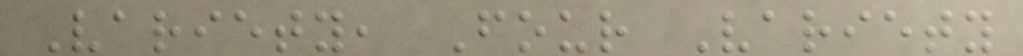Variety, Four Variety
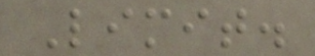Limit.
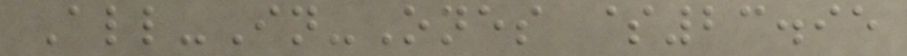All-In-Ones $23.95
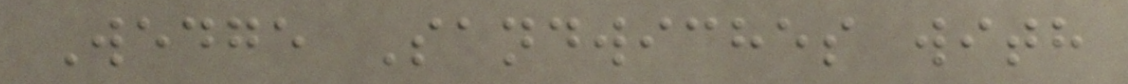Wedge Sandwiches with
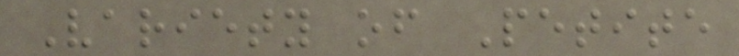Variety of Petite
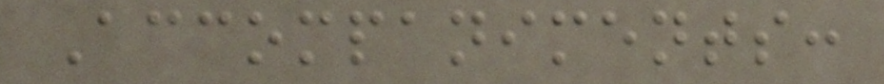Accompaniments:
